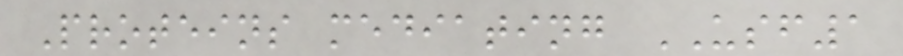Proteins mediating USF1
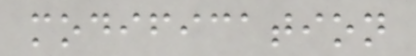modification
